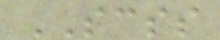SCSS
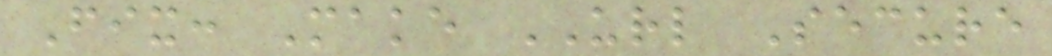Fix: Make URL Secure
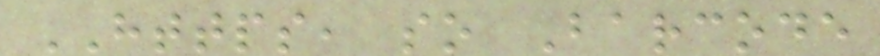HTTPS, so Barcode
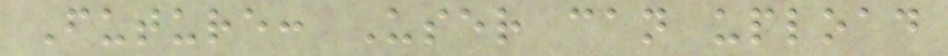Future: User can upload
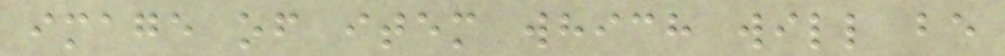image of item which will be
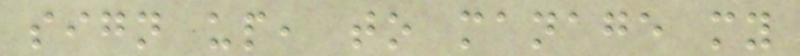sign up, to manage my
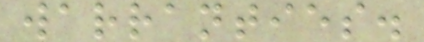warranties.
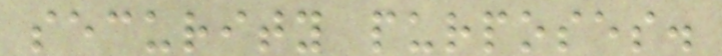security purposes.
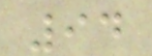94
